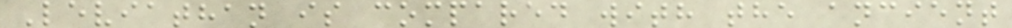Leviathan is compared with the ancient
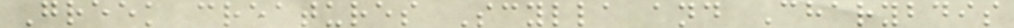Greek creatures Scylla and Charybdis
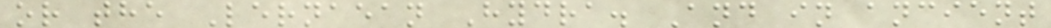or the Lernaean Hydra. And in ancient
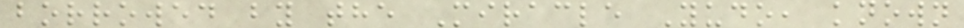borrowed by the Miracle Yudo, known
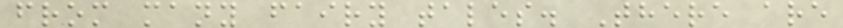from many fairy tales. There are
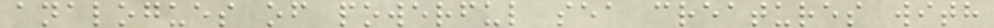analogues of powerful sea creatures with
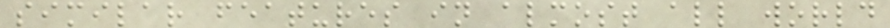similar features in almost all world
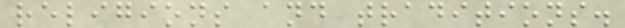religions and traditions.
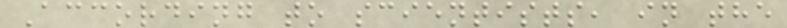According to scientists, in the
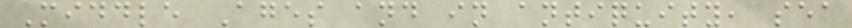Middle Ages and in antiquity, sea
